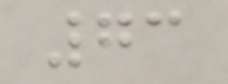73
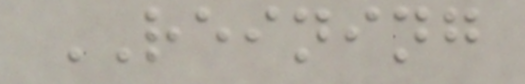REINING
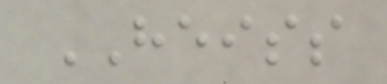HEISS
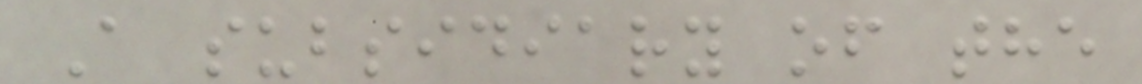A subsidiary of the
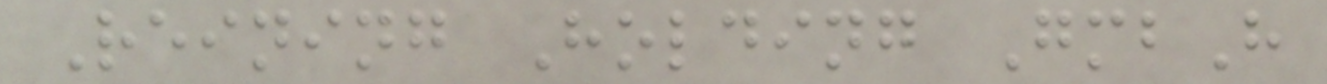Reining Holding GmbH
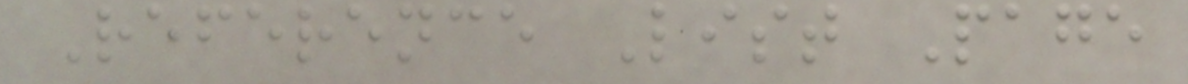Reference List Page
